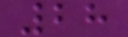28
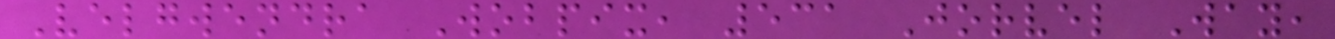Velgwendra Wobpix, 531 Jorvel Way,
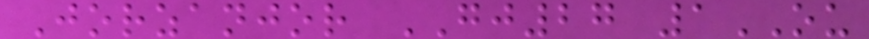Jorzanjor GJ27 1OU
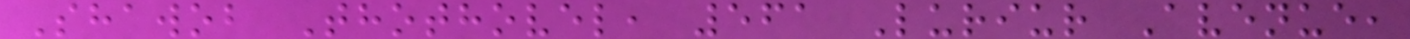Shawob Thothovel, 561 Luriur Avenue,
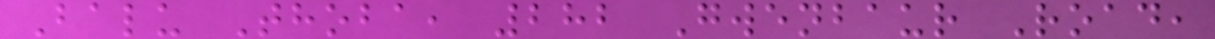Balu Thoba, 282 Gwenbaur Road,
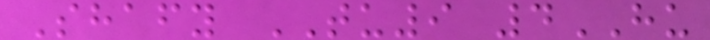Shafy TU9 4HU
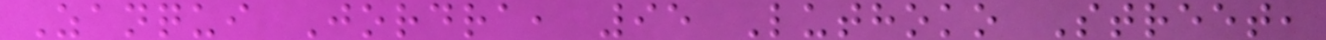Zanqui Jordra, 95 Luthoko Street,
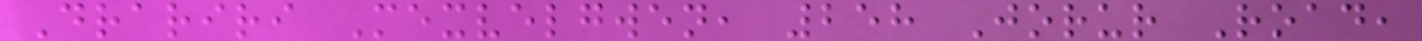Drariri Mexvelgwen, 258 Jorur Road,
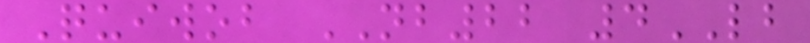Quiwob NB22 4LB
